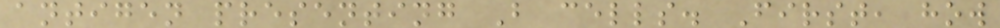antigen presenting B cells. First, how
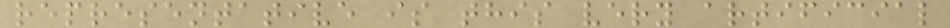representative is this very artificial
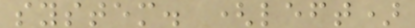system. (left)
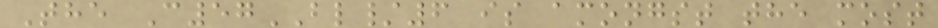The C57BL/6 is amongst the most
